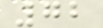72
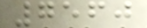7560
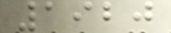1920
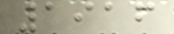1916
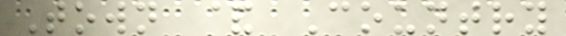Town & Country
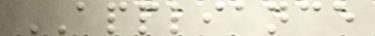APPLIANCE
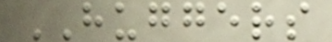HUGGERS
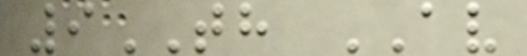9TH AV
